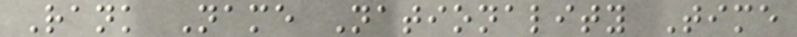Rank Name Nationality Time
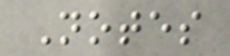Notes
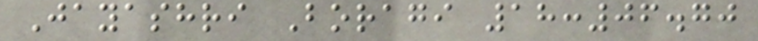Jayashri Boragi 18:06.70
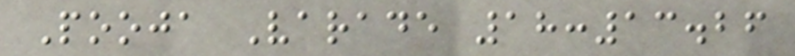Pooja Varade 18:13.26
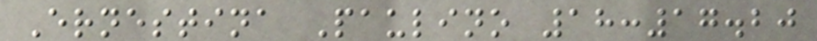Ernestina Paulino 18:17.20
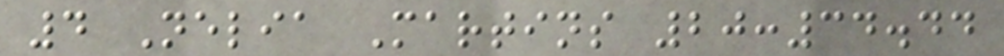4 Nelia Martins 20:34.44
